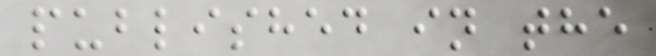published in the
